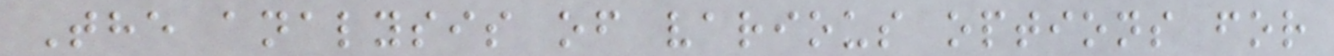The analysis of various options for
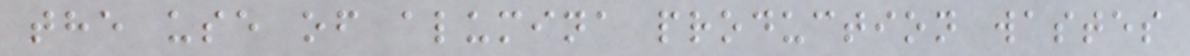the use of alumina production wastes
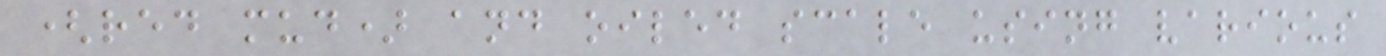(red mud) and oiled scale using various
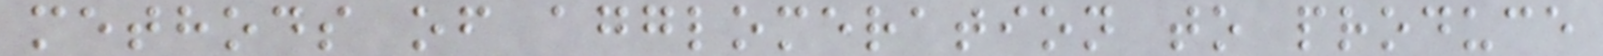methods of agglomeration to produce
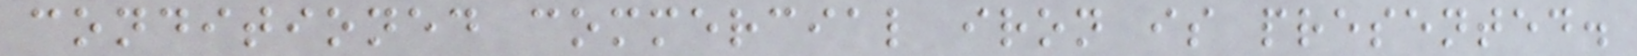conditioned commercial iron is presented.
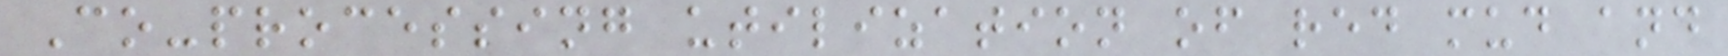Co-processing utilization of red mud and
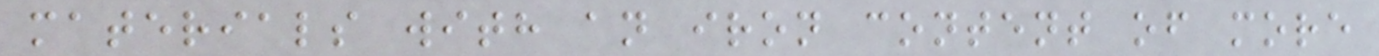materials with an iron content of more
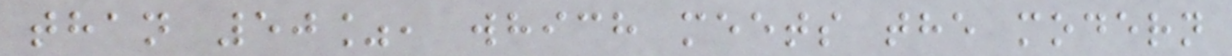than 50%, which meets the modern
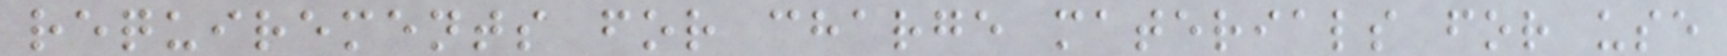requirements for charge materials for use
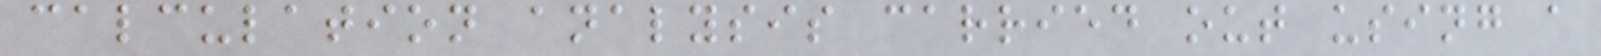calculation analysis carried out using a
